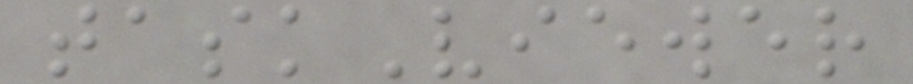taskViewer
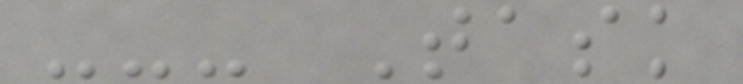--- Task
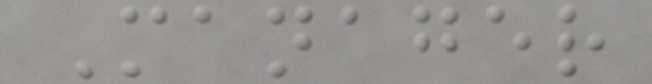Manager
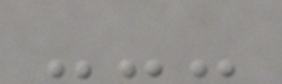---
